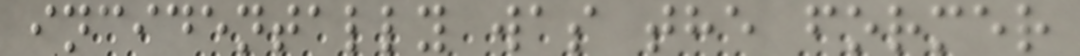incidentally was the former
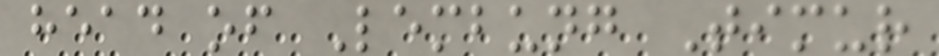head of Lembung Timur
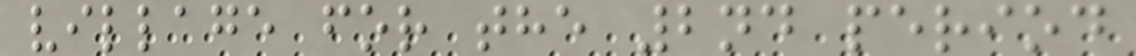village for the 2nd period
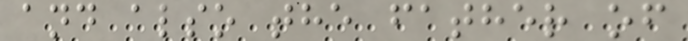and also the father of
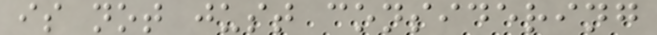is not just considering
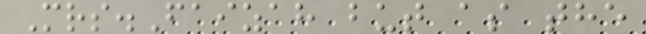Mrs.Faizah but as the
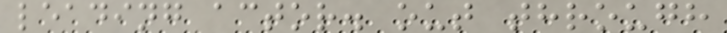leading actor. out through
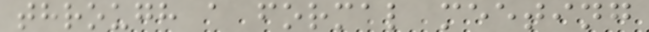through a formal meeting
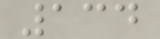134
